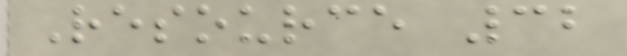Resource 32
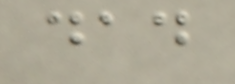dad
